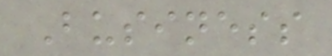Business
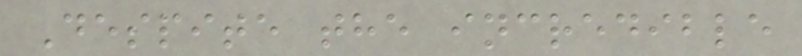Despite the incredible
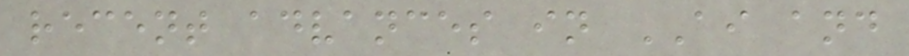recent advances in AI and
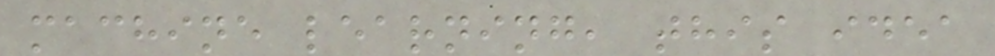machine learning, this idea
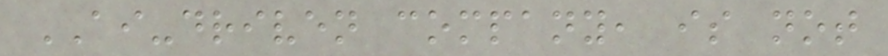AI-driven company, is not
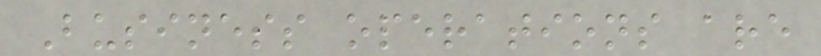Business operations are
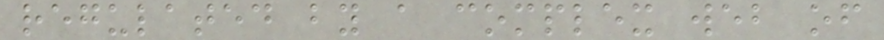regulated by a complex web of
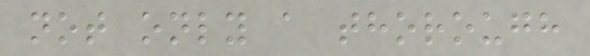not only a thorough
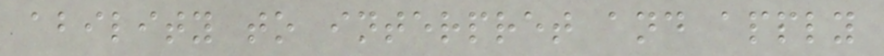ability to interpret and apply
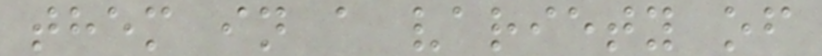them in a variety of
